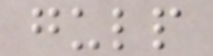gulp
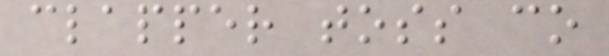clapper toss co
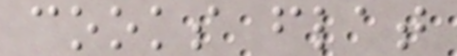cooks flat
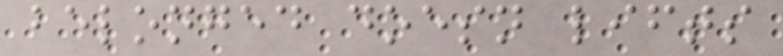belonged doesn lifts
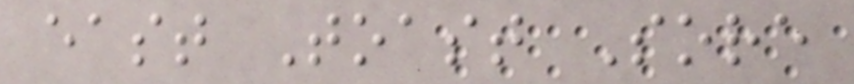east Toast Sore
